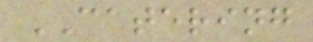CATERING
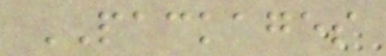PACKAGES
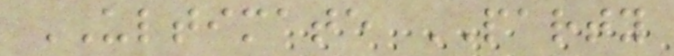ULTIMATE PARTY
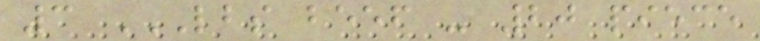3 LBS BEEF - 20 PIECE
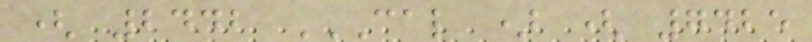( 2442 CAL ) ( 7425
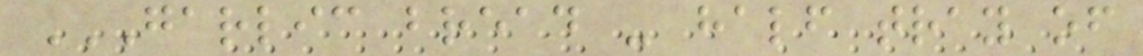GARLIC BREAD - HALF TRAY OF
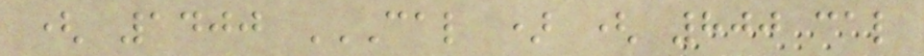( 1400 CAL ) ( 800 CAL
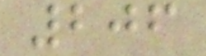206
